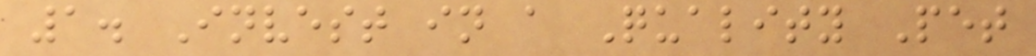1. Invest in a Quality Pet
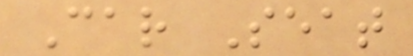Car Seat
